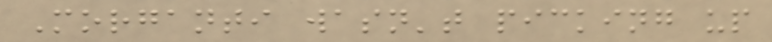Morganti wasn't picking up
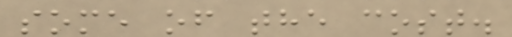some of the cost.
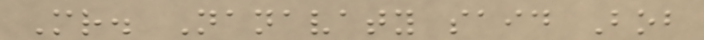Mr. Nanavaty said Bob
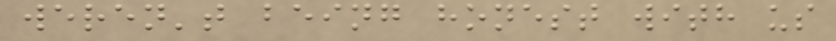weren't being honest with us
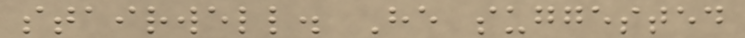stairwell. He suggested
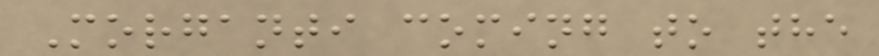Morganti coming to the
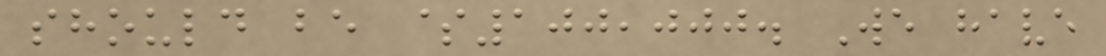should be $100,000. We have
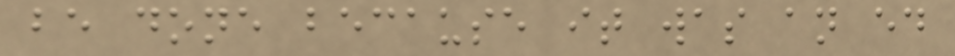be done because it was an ed
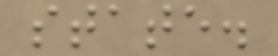state.
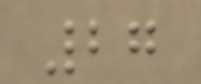27
